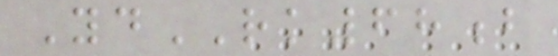YdRK68b
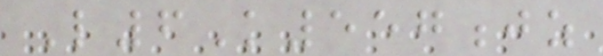L6K557jz
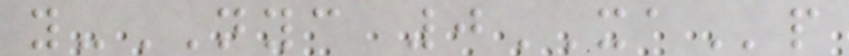y-NYC 0XAp
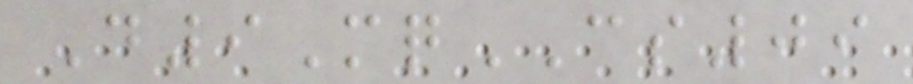D9MqCS09
